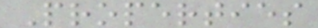Properties
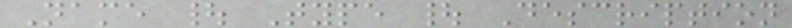Name | Type | Description
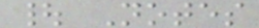| Notes
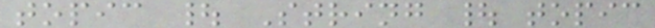topic | String | topic
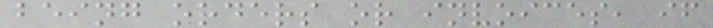being orders or invoices, if
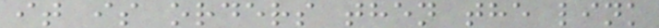it is orders then the link
